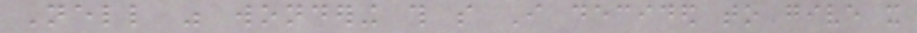Nell was wondering this so I decided to give it
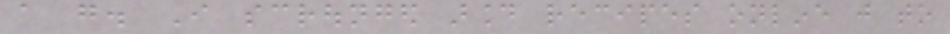a go. I scrounged around recipes online just to
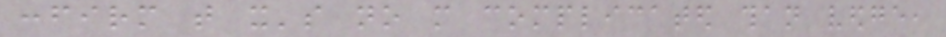confirm that it's no more complicated than vedge,
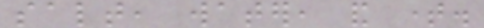salt, water, and time.
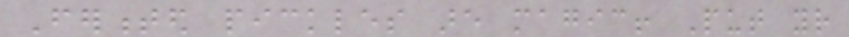Fermented pickles are magic! Put your
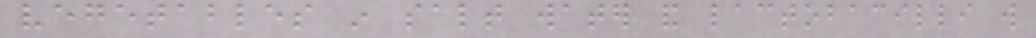vegetables in salt water and lactobacilli will
